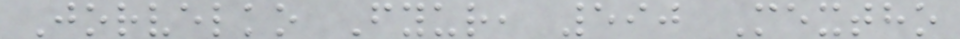Jorvelko Fyur, 590 Mextho
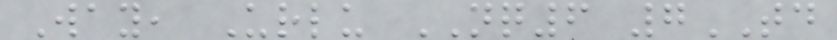Way, Urlu NQ6 7TD
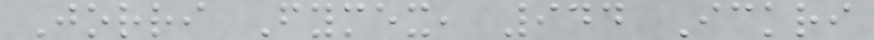Jorri Fymex, 944 Ickri
